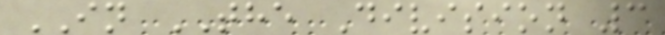IN THE Division 3
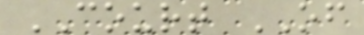COURT OF
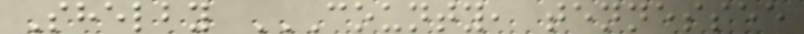Shelby COUNTY, TENNESSEE
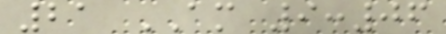21 AM 9:06
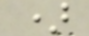)
